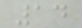14
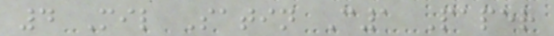4 Mil Satin C1 Paper
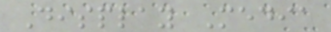Display Media
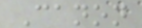Canon
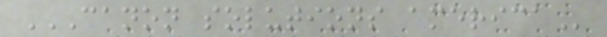CANON SOLUTIONS AMERICA
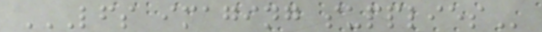LFS IMAGING SUPPLIES
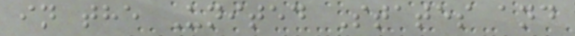in the United States and
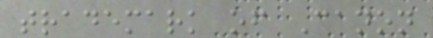trademark of Canon
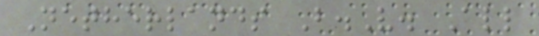Netherlands B.V. All
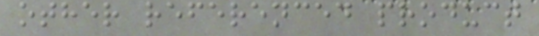other referenced product
